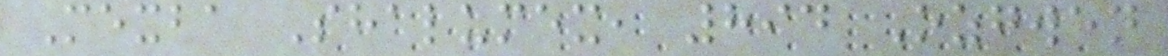Mexba Shalumex, 894 Ozgwen
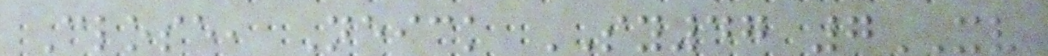Close, Neick SY47 7XV
